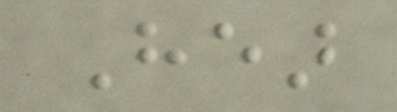Hear
